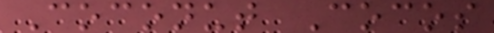Coconut Cocos
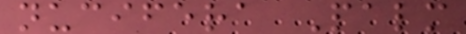nucifera Palm
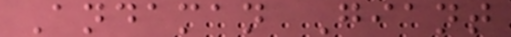Andaman Giant
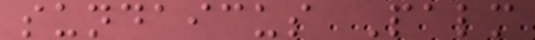sundaicus Palm
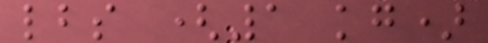lbs (1 kg)
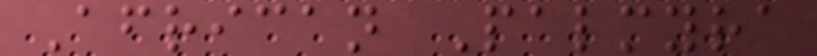African Palmyra
